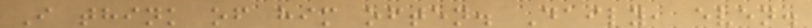I think of him often. Daily, even.
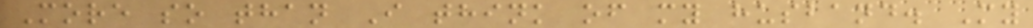More so than I think of my husband. My
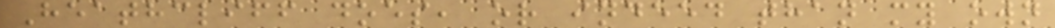Heathcliff does, or indeed than my own
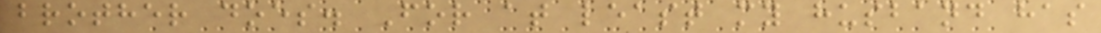brother does. For at least my husband has
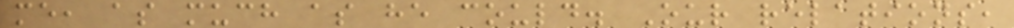me, as much as he could. Our relations,
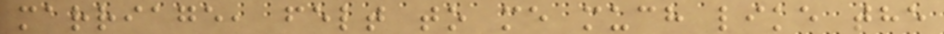marriage, felt to me much like the
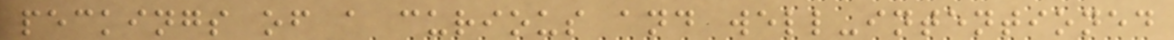peckings of a curious and well-intentioned
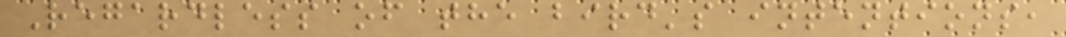Regardless of the bird's intentions,
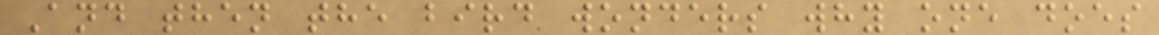And then the bird wonders why one does
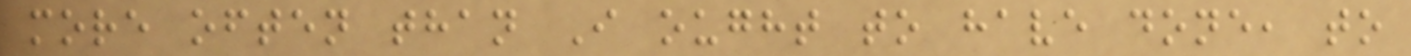more often than I ought to have done, to
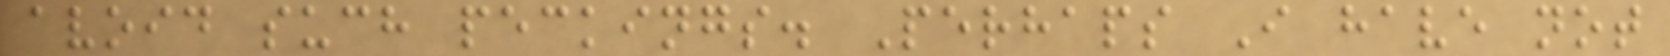avoid such peckings. Perhaps I have not
